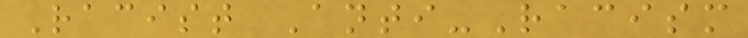Racist Anti-Racism
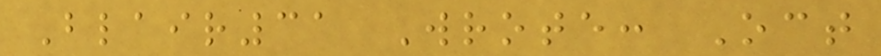Blair31 Wrote: Oct
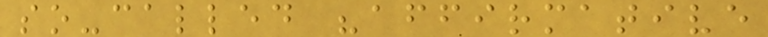so-called "affirmative
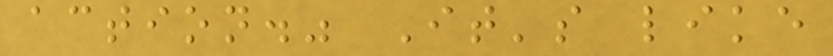action." It's like
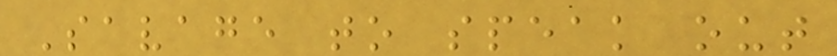Savage to speak out
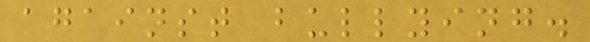against bullying.
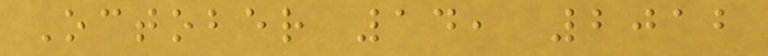October 14, 2012
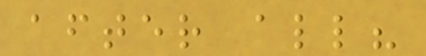after all?
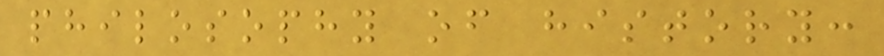philosophy of history:
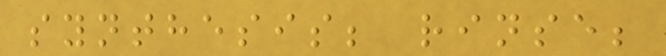synthesis; rinse;
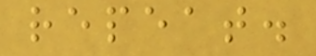repeat.
